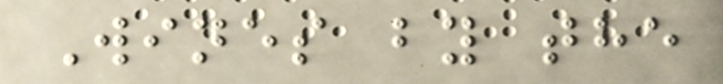Wines by the
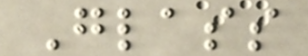Glass
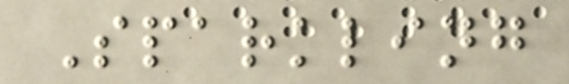Sparkling
